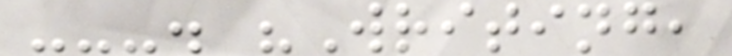---. "Writing,
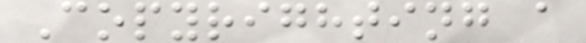Copyrighting a
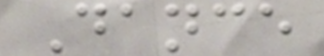Dance
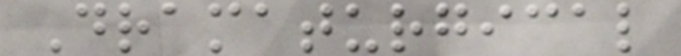Dramaturgical
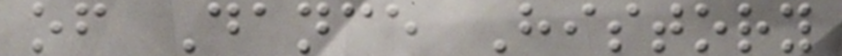of Dance History
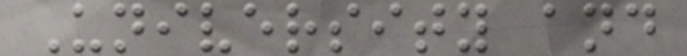University and
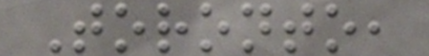Toronto,
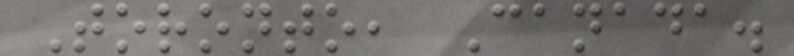Toronto, Canada.
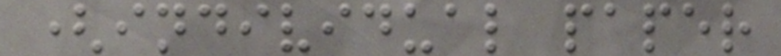(individual paper
